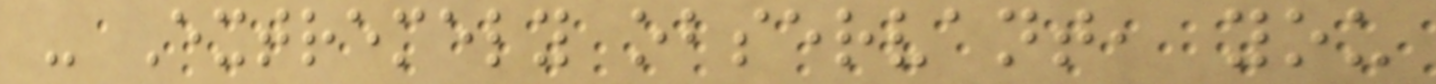- Extremely observant, you
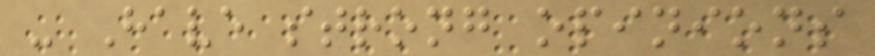- Have strong opinions
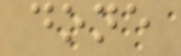done
